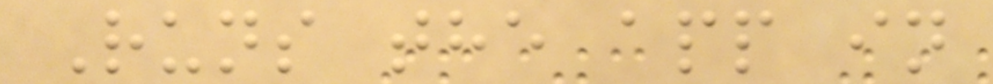Runs the app in
